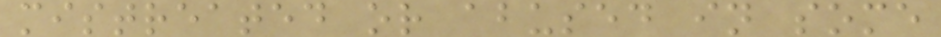mistreated or abused in some
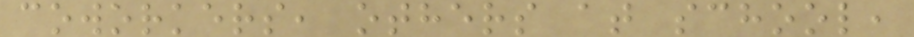coworkers, others at school,
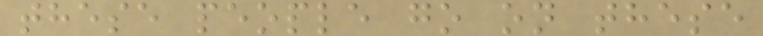these people go on these
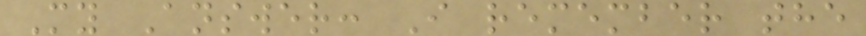My Answer: I remember the
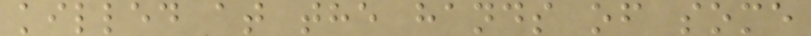killed at the hands of some
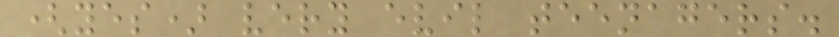(yes) very evil teenagers.
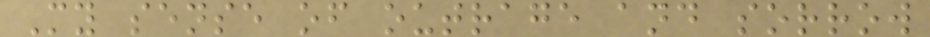My sense of outrage and sorrow
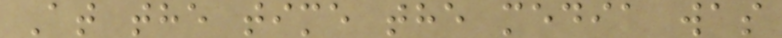At the time the media was
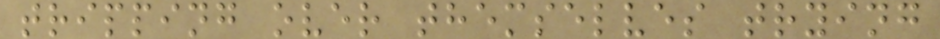tripping over themselves trying
